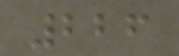226
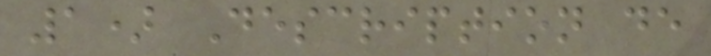1) Description de
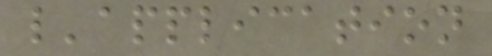l'application
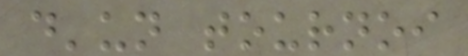d'un tournoi
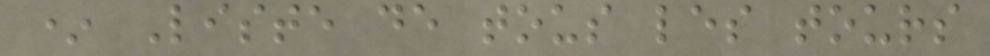* Liste de tous les tours
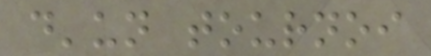d'un tournoi
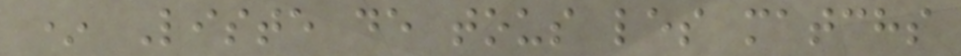* Liste de tous les matchs
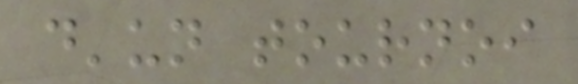d'un tournoi
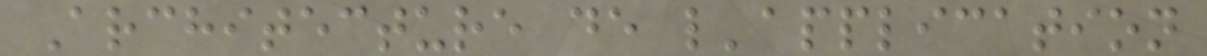Architecture de l'application
